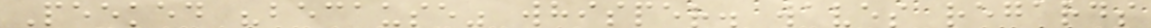Peeked "because" whisper. waves regards
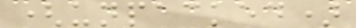(unpacked)
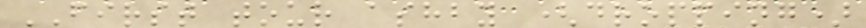FIRST tour ashby (dropping)
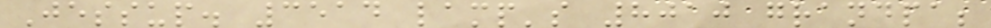Jessup. 3514 lamp's 8010 grandpa;
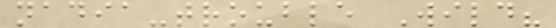nadia-trouble Wild?
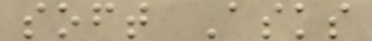soft Asks
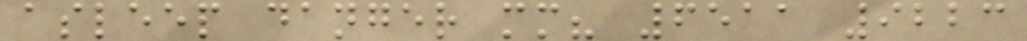asleep danger mm? 6511 9223
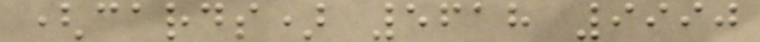(cards) 5618 9990
